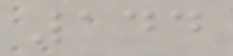144
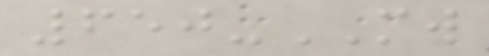650-MW
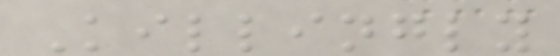Killingly
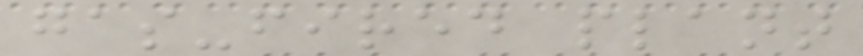gas-fired plant
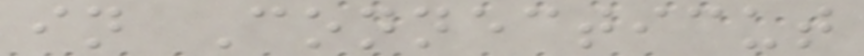in Connecticut
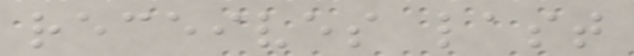receives last
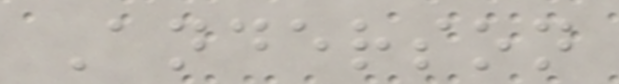Anderson
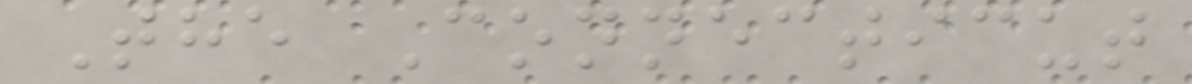The Connecticut
